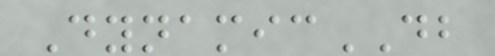DynamicDB
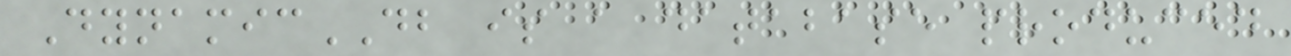DynamicDB is a database produced
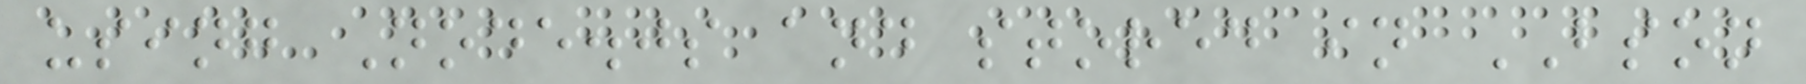using Node.js and stored in BSON
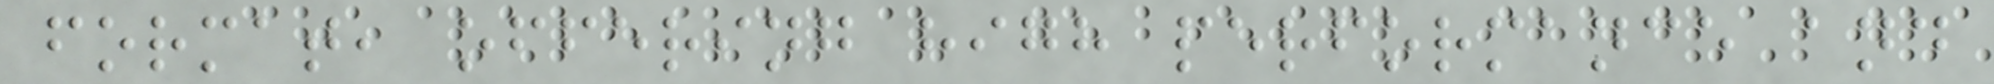format, offering high performance and
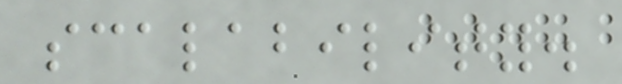scalability.
